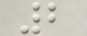2
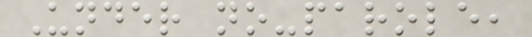Under no-parole,
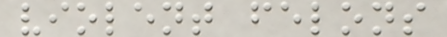violent felons
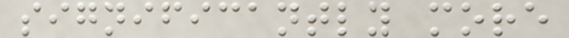significantly more
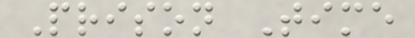Prison Time
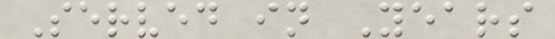Served in Years
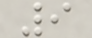9
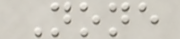None
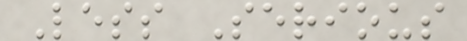Less Serious
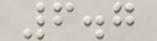6.7
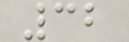32
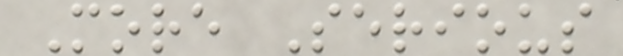More Serious
